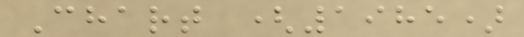Chart (1985)
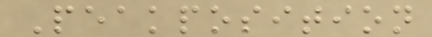Peakposition
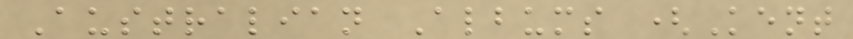Australian Albums (Kent
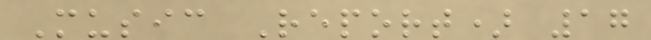Music Report) 17
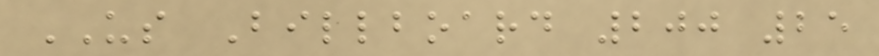US Billboard 200 25
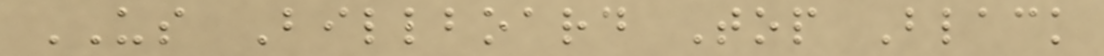US Billboard Top Black
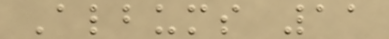Albums 11
